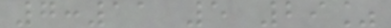7:11 5 29%
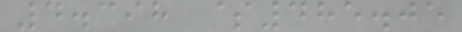4.398 $485.05
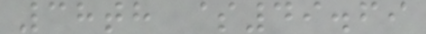38th $49.69
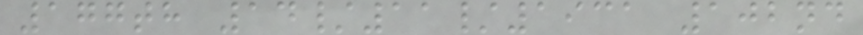177th 14/11/1931 102nd
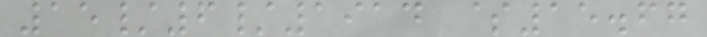15/6/1914 $15.67
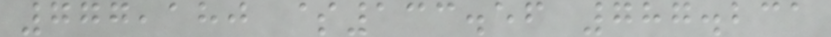777,180 $133.56 787.231
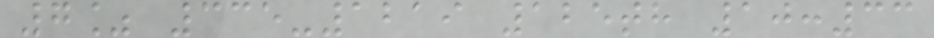7% 335-1219 125th 10:33
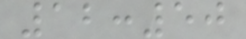12:50
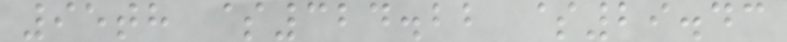95th $324.22 $29.43
